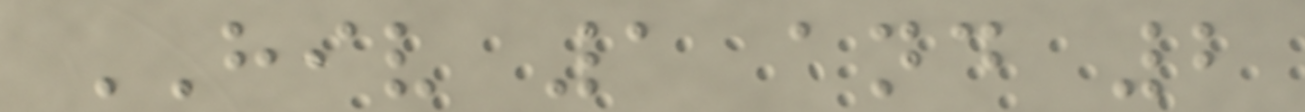HIV 1 and 2
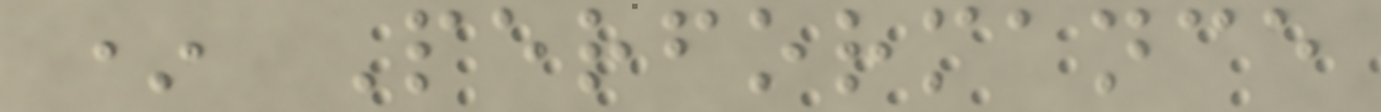* Performance
